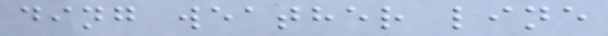ding weather line
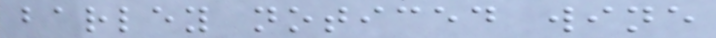barley noticed wine
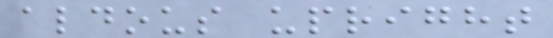aldous upright
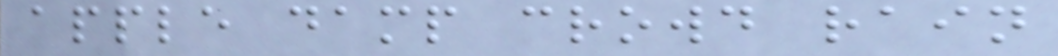apple damp crowd rain
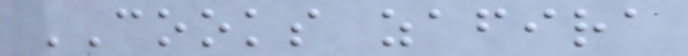COOKS zafira
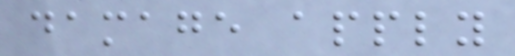damage apply
